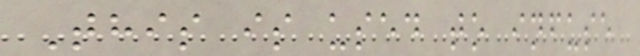This is used to infuse
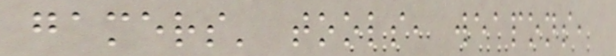gamers' tools, weapons,
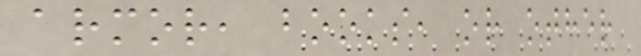armor, books, or other
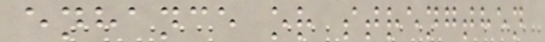enhance or strengthen
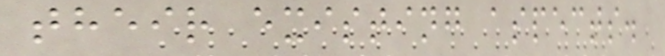their existing aspects.
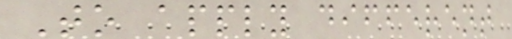To apply different
